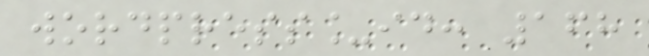wordpress_id: 168
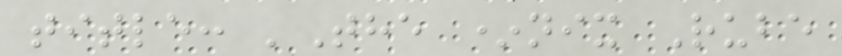title: 'The *nix Rube
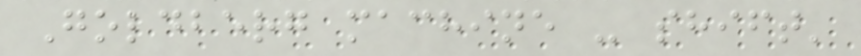Goldberg machine - shift'
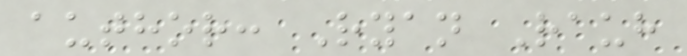author: Ryan Rauh
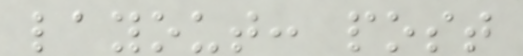layout: post
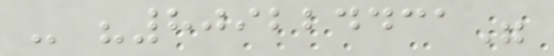- "809224431"
